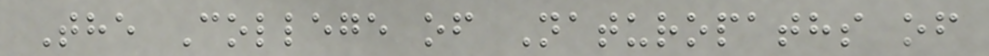The College of Naturopaths of
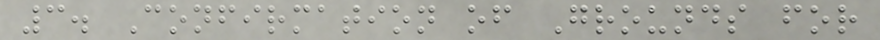3. Confirmation of Grounds for
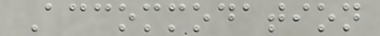Accommodation
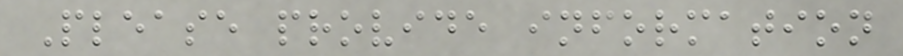Please provide information
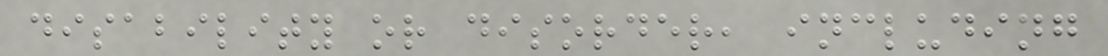disability or disorder, including
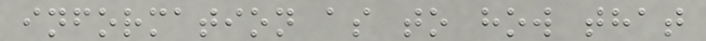information as to how that
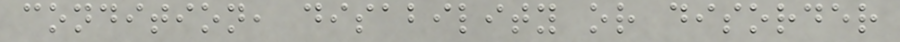condition, disability or disorder
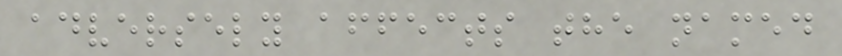adversely affects the named
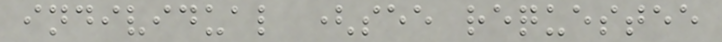individual (see requestee
